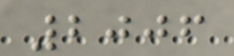2006
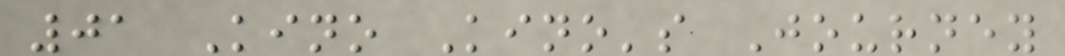01 Kino Kino's Journey
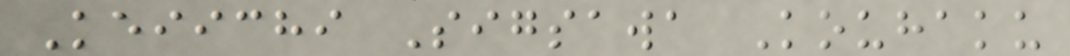Keiichi Sigsawa Kouhaku
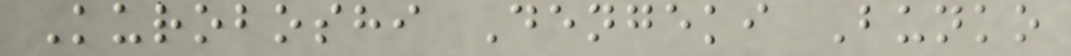Kuroboshi Dengeki Bunko
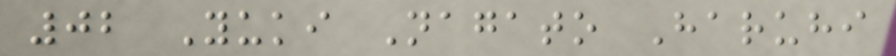02 Yuki Nagato Haruhi
